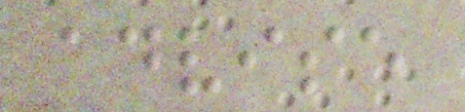advise
